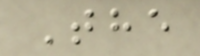The
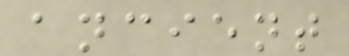ancient
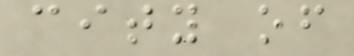city of
